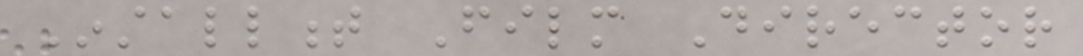Installment Film Director
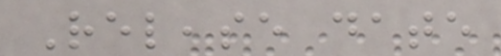Release date
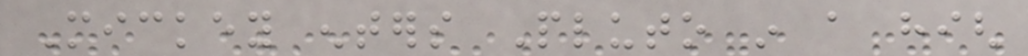Mickey enters Pluto in a high
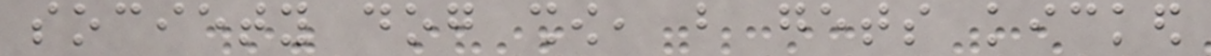society dog show, but gets kicked
